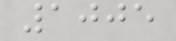1005
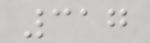317
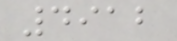4912
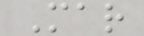Mar
